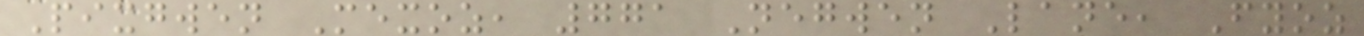Pixgwen Mexoz, 771 Negwen Lane, Fyoz
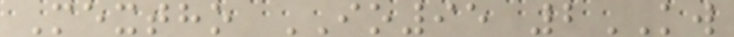Mextho IO95 2KW
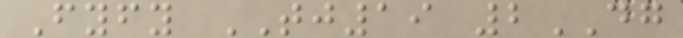Fyfy TJ19 2DG
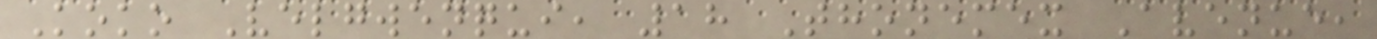Koko Velgwenqui, 18 Thonemex Avenue,
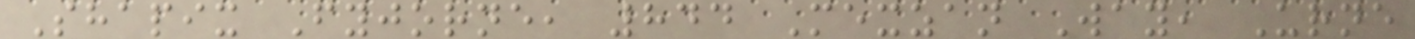Shapix Fyjorne, 844 Mexzan Way, Urne
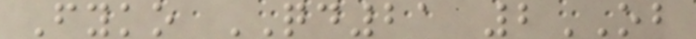Fyko QD21 2OB
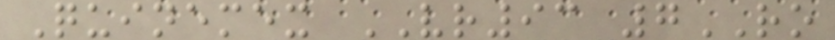Quinemex VR93 7RO
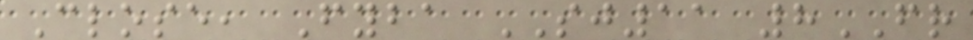Close, Fyba SJ11 8FR
